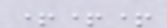+++
